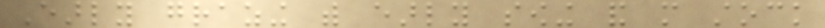Early grazing with early sowing and more stock
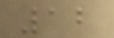12
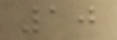10
